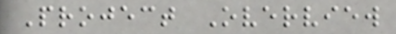Project Overview
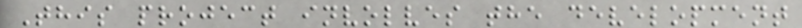This project involves the development
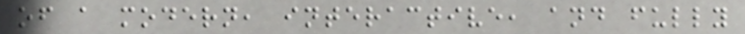of a modern, interactive, and fully
